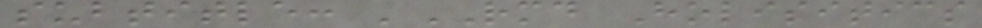subtitle: 'RMD Holisitics
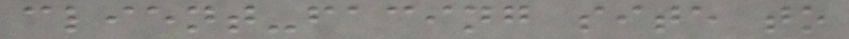client-facing site to
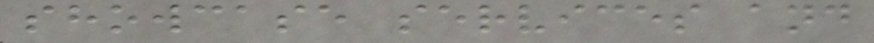showcase services and
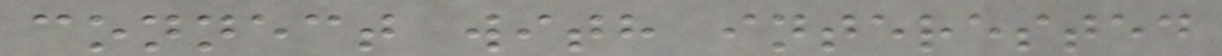connect with interested
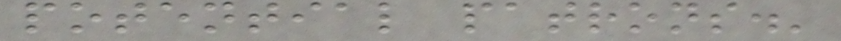potential patrons.'
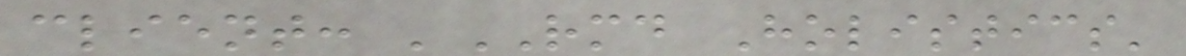client: 'RMD Holistics'
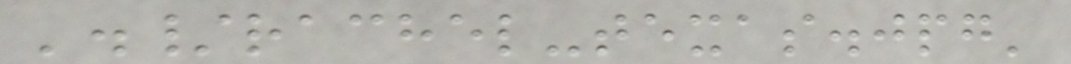'./rachel-texas.jpg'
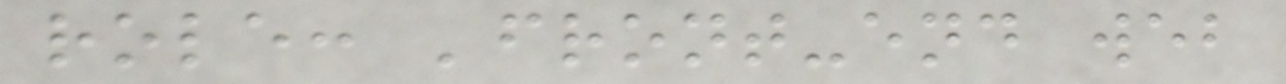role: 'front-end web
